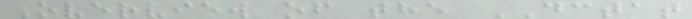Overview of the DCTAT
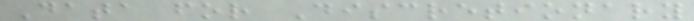Data for Discretionary
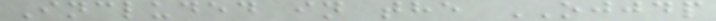Included in the OJJDP
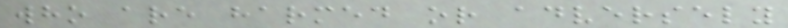who are harmed or adversely
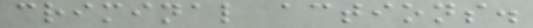criminal actions.
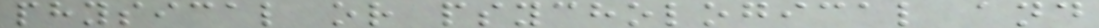physical or psychological and
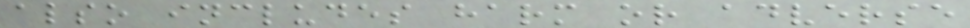also includes harm or adverse
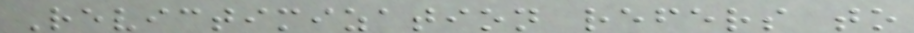Revictimization refers to
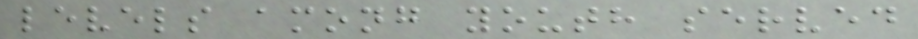levels among youth served
